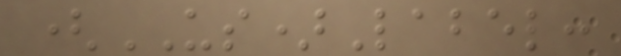(US)Label:
